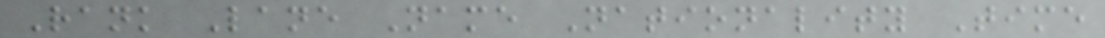Rank Lane Name Nationality Time
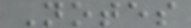Notes
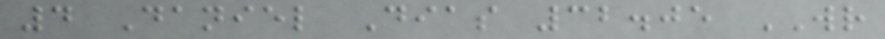4 Daniel Dias 32.05 WR
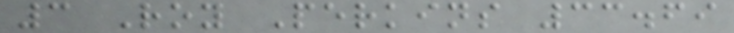3 Roy Perkins 33.69
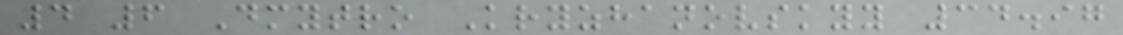4 6 Dmytro Kryzhanovskyy 34.97
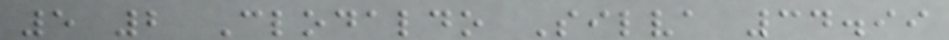5 2 Clodaldo Silva 34.99
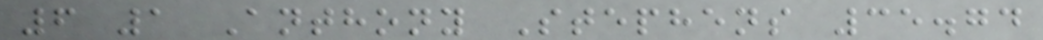6 1 Anthony Stephens 35.74
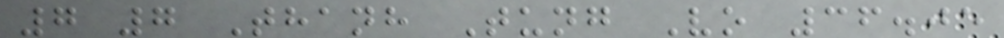7 7 Thanh Tung Vo 36.05
